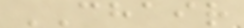CHAIR
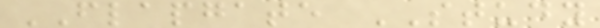FLAPGATE STUDY
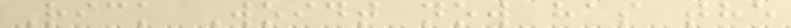Rick Woidt now has the
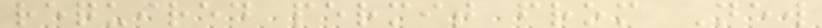required permit from New
